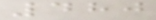480
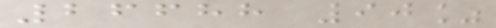26688 90%
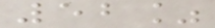52%
